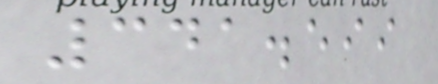341.599
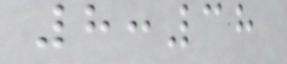8:38
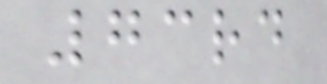73rd
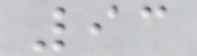93
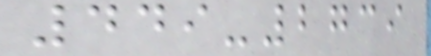449-2739
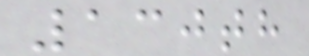130th
